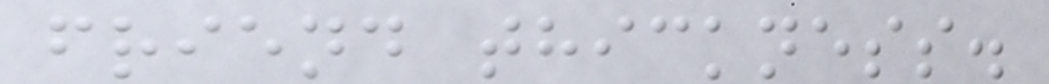friend thickness.
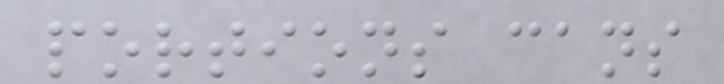portions cans
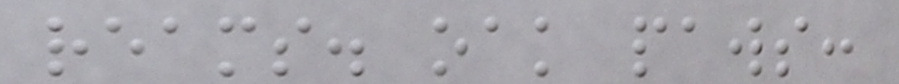reams. oak paws:
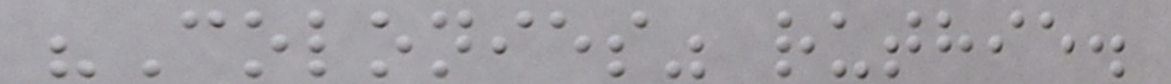"Colonies" ruthie.
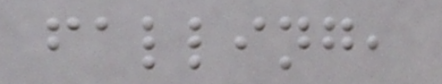falling,
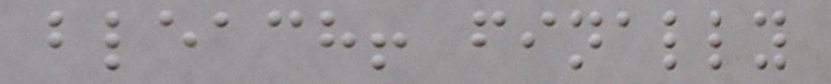bleach! finally
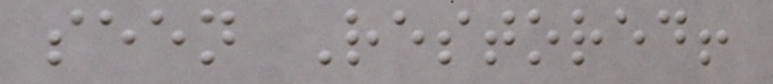seen Restored!
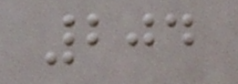204
